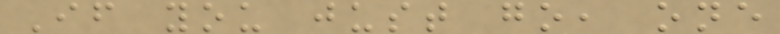If you just go, one
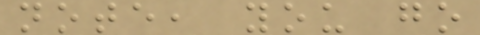note, you go
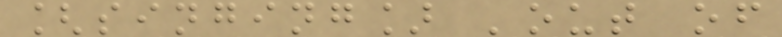[singing] 'out of
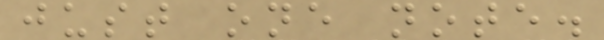just one note.
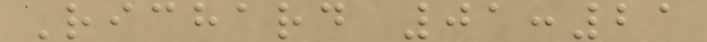Richard 01:21
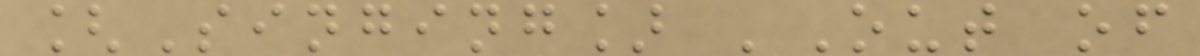[Singing] 'Out of
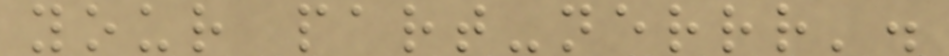your part-nerrr'.
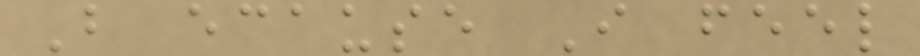B ecause I feel
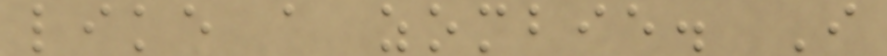like a zombie. I
